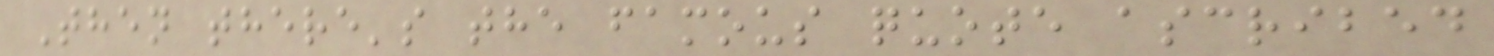Then there's the famous quote ascribed
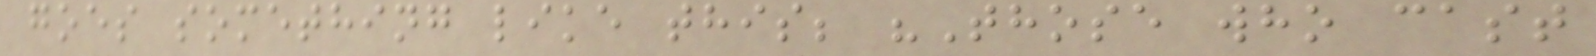goes something like this; "Those who cast
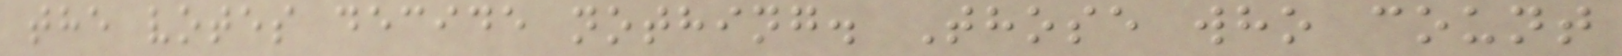the votes decide nothing. Those who count
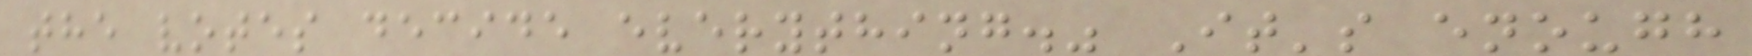the votes decide everything." It's enough
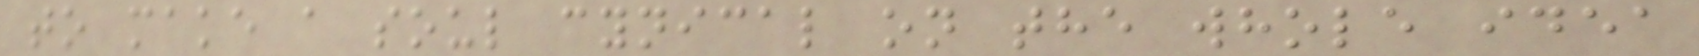to make a soul cynical on the whole idea
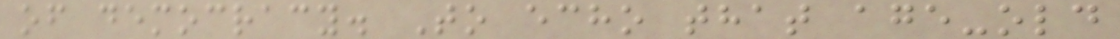of democracy. To echo that age-old
